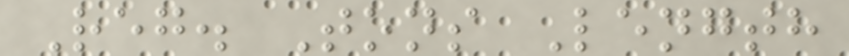Reg. Tons Length
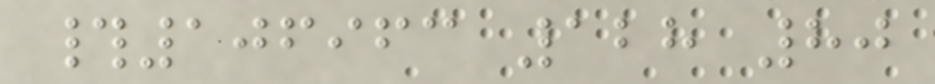#106963 128 80
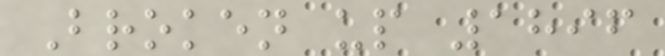Broken up 1896
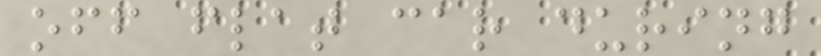off flat car during
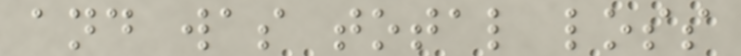and was total loss
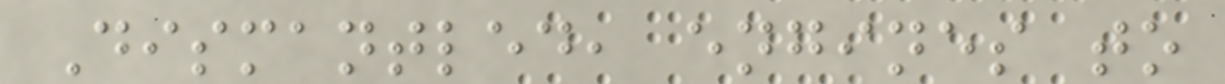Dismantled, engines to
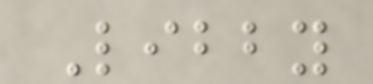Libby
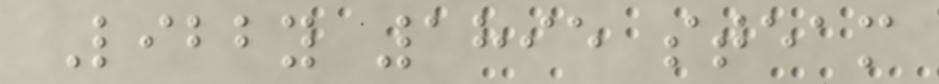Libby 1895 steam
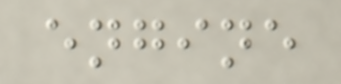engine
